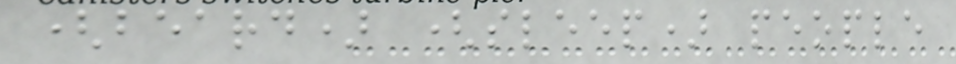(beard) (sleep) people
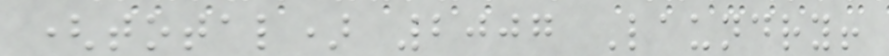(total) 2007 Laundry!
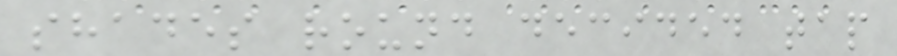shades round decided tap
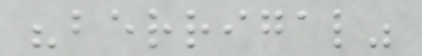"berrigal"
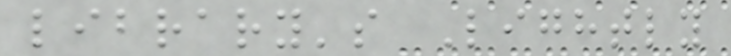library's Lightly
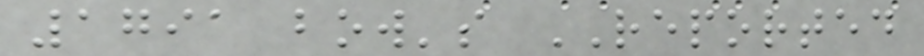1791 bow's REPORTED
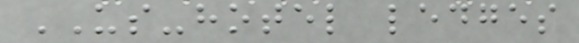US-hotel ledges
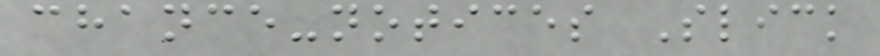chance-notices Slick
